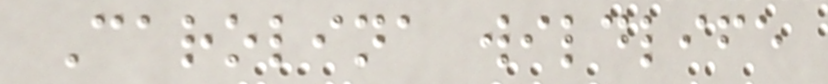Carolina wildlife
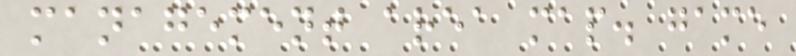management area map. game
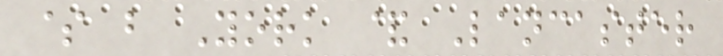$ b York & Lancaster
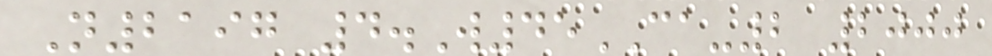N2197 4.W45CA-2 2000
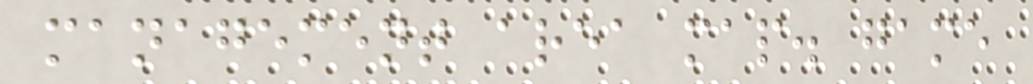management area map. game
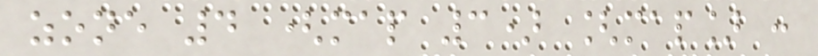zone 4 (map 3) [map] :
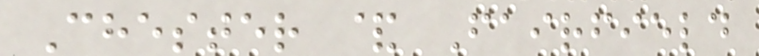Chester & Fairfield
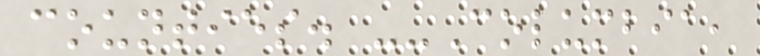counties. --Columbia,
